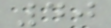40
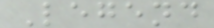Legend
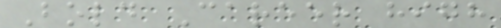Bold Career high
